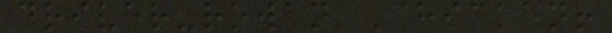driver-rowan Chicken!
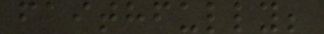faithfully;
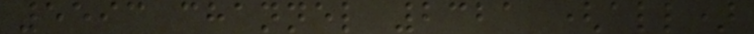5593 channel 2321 (all)
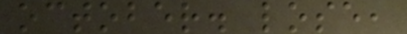october. lose,
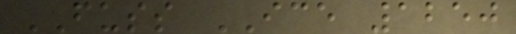FUSS ICE 1250
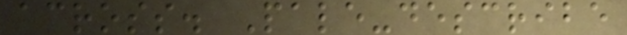across. Pale-describe
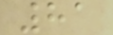81
